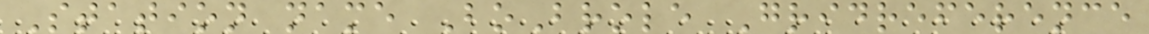Station name BoBrole Gridreference
